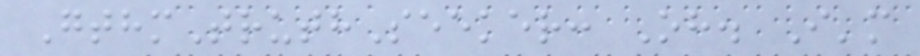GthmTruthSeeker: Oh. I'm
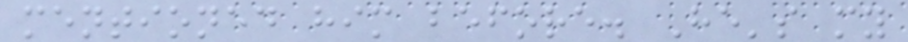mentioned him before. He's my
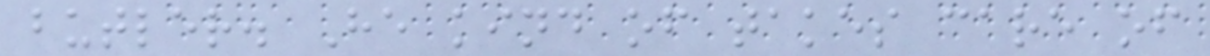butler. He kind of takes care of
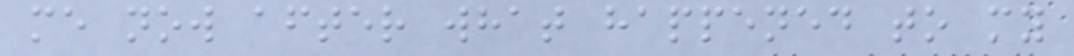me now after what happened to my
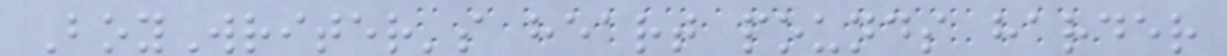BoyWriter's heart pounds harder
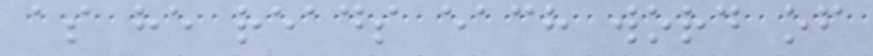as he reads each word of
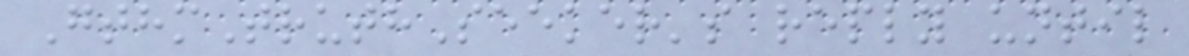GthmTruthSeeker's reply until
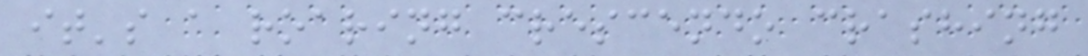it's a roaring crescendo crashing
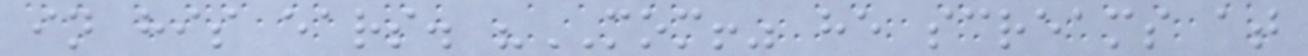in his ears. "MOM!" he screams at
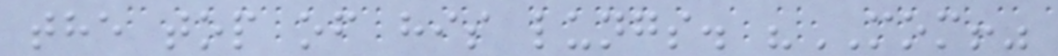the top of his lungs. "MOM!"
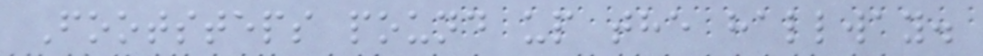Footsteps pound up the hallway.
